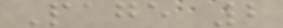Page 2
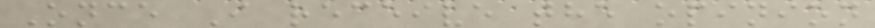Once I receive the opinion
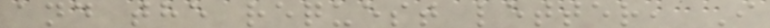and the request letter, I
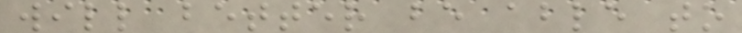will better be able to
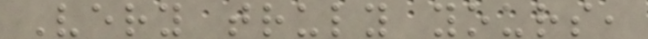Very truly yours,
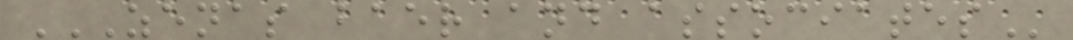ZENAS BAER AND ASSOCIATES
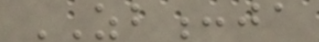ZB:ja
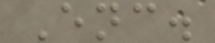Enc.
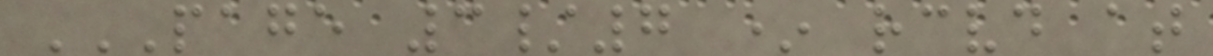PAGE 3/7 * RCVD AT
